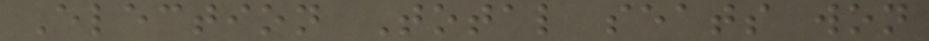Election Total seats won
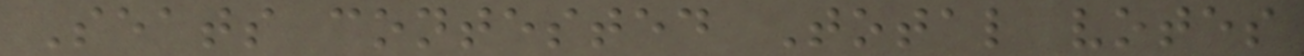Seats contested Total votes
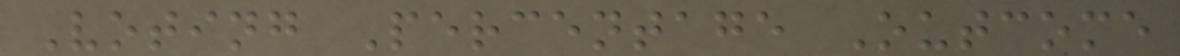Voting Percentage Outcome
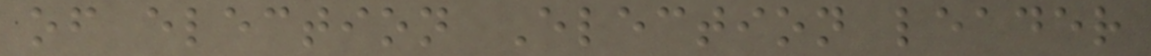of election Election leader
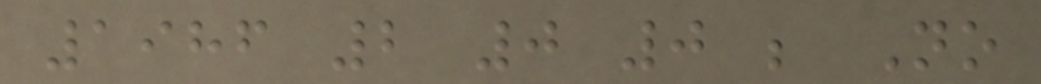1986 2 0 0 ; No
